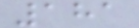181
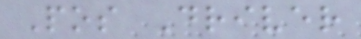Pos Driver
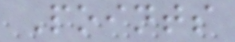Points
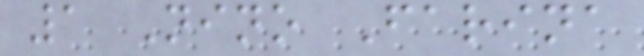1 Nino Farina
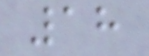18
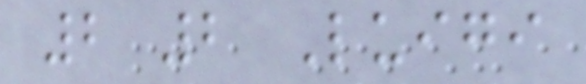2 2 Luigi
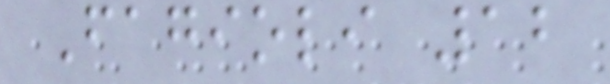Fagioli 12
